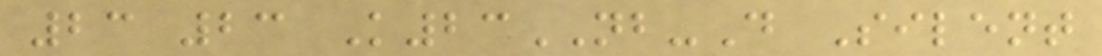23 23 K23NB-D Silent
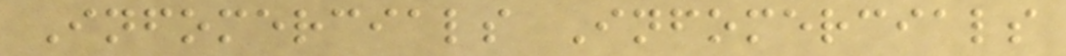Infomercials Infomercials
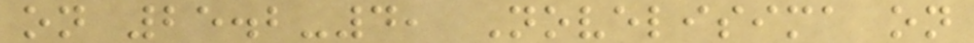on 25.2-4, Novelisima on
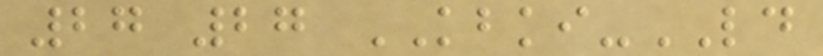27 27 KBKI-LD
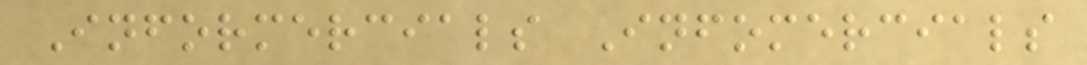Informercials Infomercials
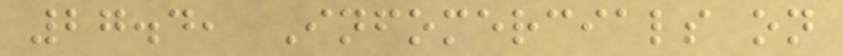27.4, Infomercials on
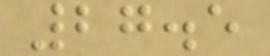27.5
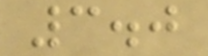3.0
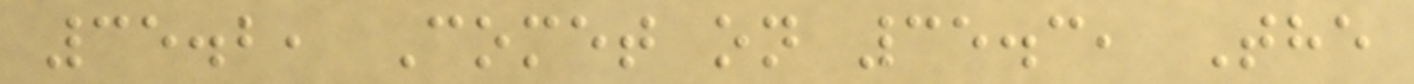35.2, Comet on 35.3, The
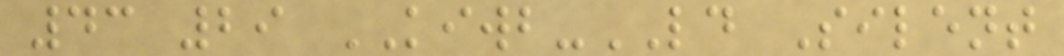43 29 KIWB-LD Silent
